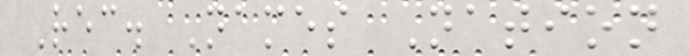Rec. Names Nation
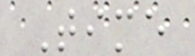Time
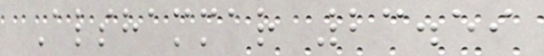Alshammar 23.59
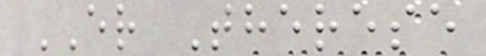ER Therese
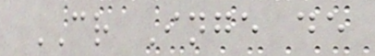CR Inge de
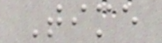Time
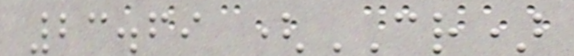23.69 (CR)
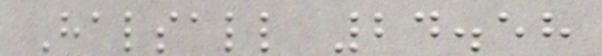Halsall 24.58
